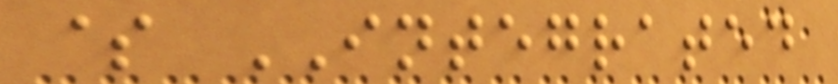$ INTEGRATED
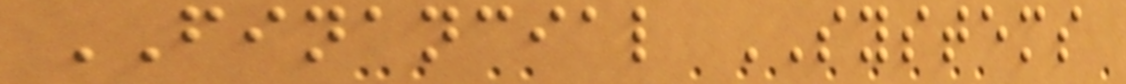FINANCIAL SYSTEMS
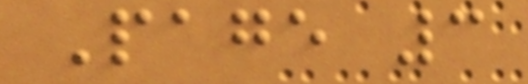Page 3
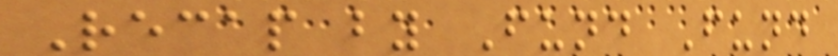Recap by Fund Fund
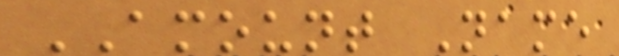AMOUNT Name
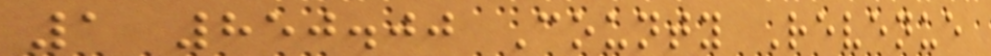1 850.00 County Revenue
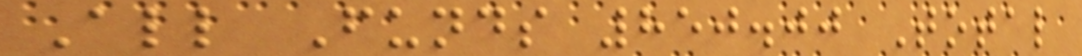All Funds 850.00 Total
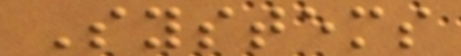Systems
